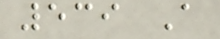539 A
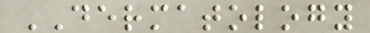DERMATOLOGY
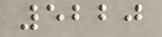5220
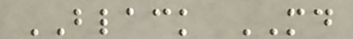BLACK MD
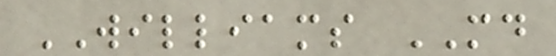WILLIAMS MD
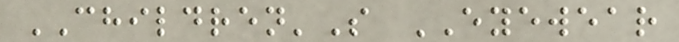CHILDREN'S EYEWEAR
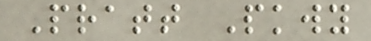Pratt Pkwy
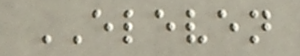ELEVEN
